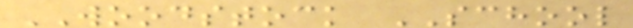WOODSTOCK SCHOOL
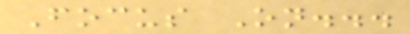Focus On...
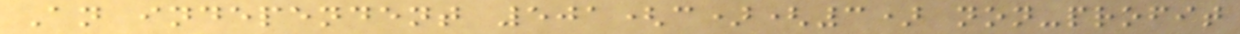An independent 501(c)(3) non-profit
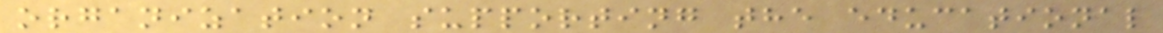organization supporting the educational
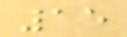15
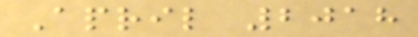April 2018
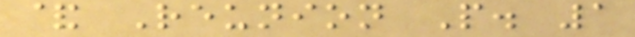& Reunion P. 1
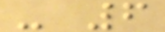- 6
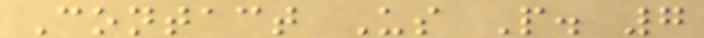Contact Us P. 7
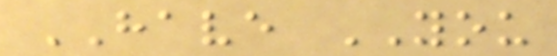HAVE YOU
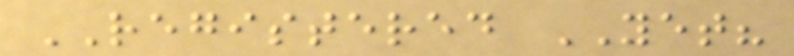REGISTERED YET?
